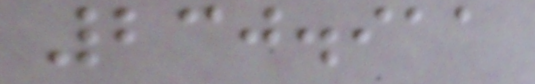230.911
